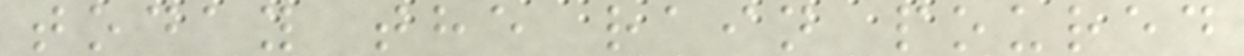today the rain poured
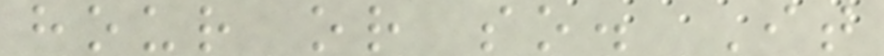hour or so. It
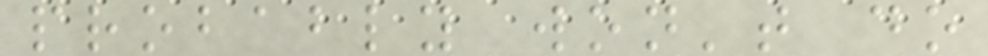probably won't do
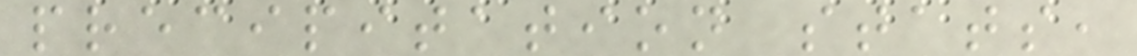precipitation stats,
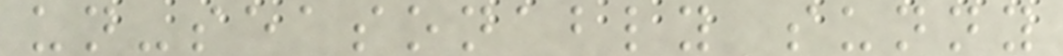un-seasonably sunny
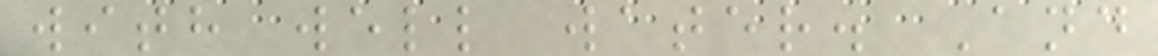with well water. And
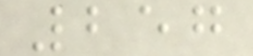257
